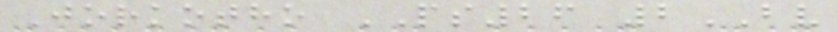Jorkotho PS26 2BV
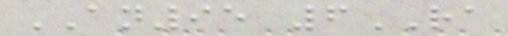AN95 6RA
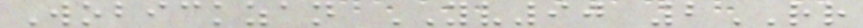Wobickzan YV90 2RR
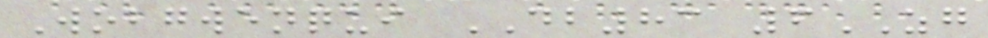Wobgwenqui DB83 6ZG
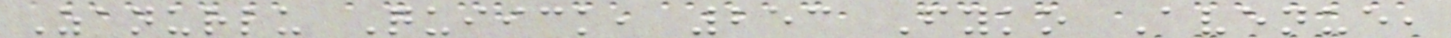Zanurlu Quiick, 253 Fyko Avenue,
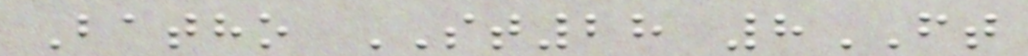Batho ST28 8FT
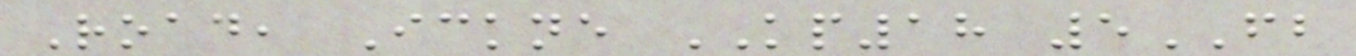Road, Ickne KP18 5FB
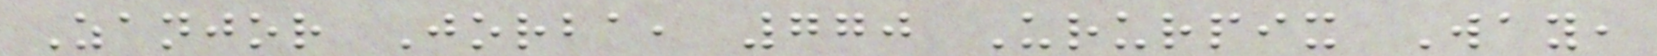Zanjor Jorba, 770 Ururpix Way,
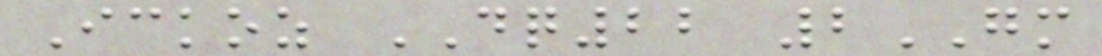Ickoz DQ22 2GM
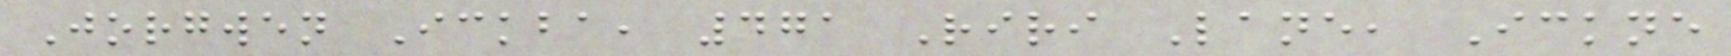Jorgwen Ickba, 471 Riri Lane, Ickne
